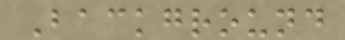Background
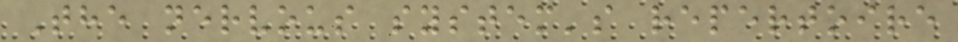The nervous system's repertoire
